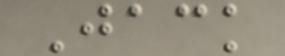Jack
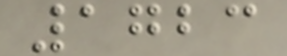1723
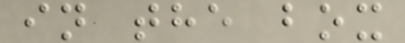in the box
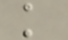k
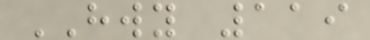HWY 119
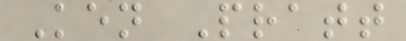Ken Pratt
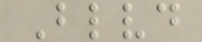Blvd
